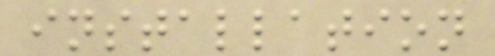installation
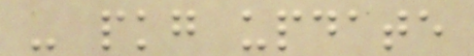- pkg update
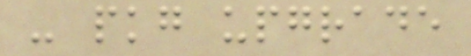- pkg upgrade
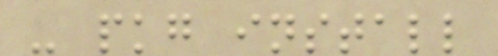- pkg install
